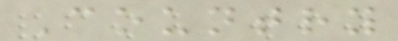Country
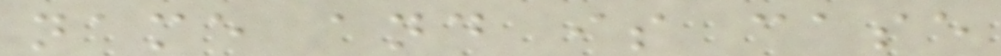name and is case
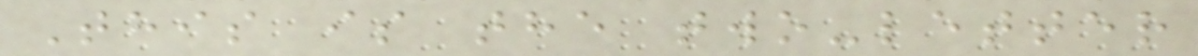This is the two-letter
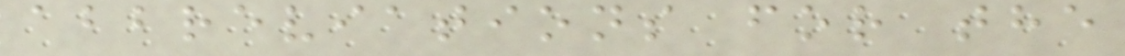abbreviations for the
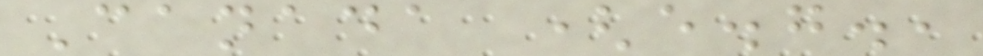Canada (e.g.,
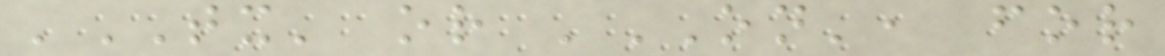'TX' or 'ON', for
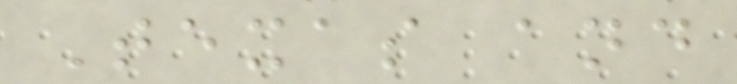Texas and
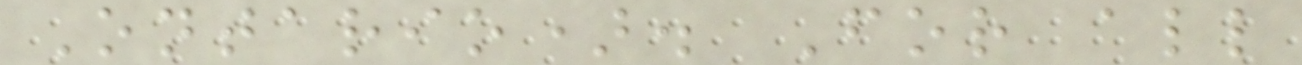Ontario). For all
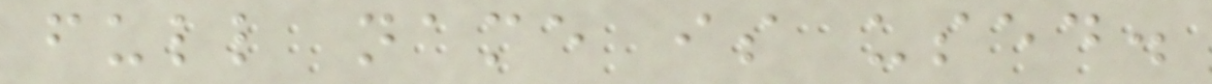full name is used.
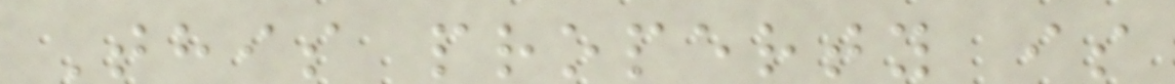This property is
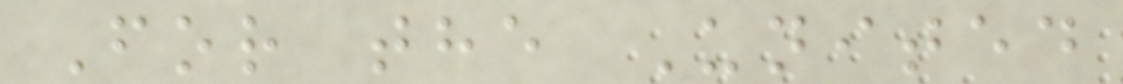For the United
